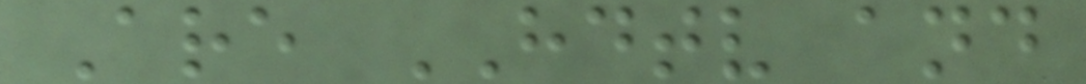Are HDTV and
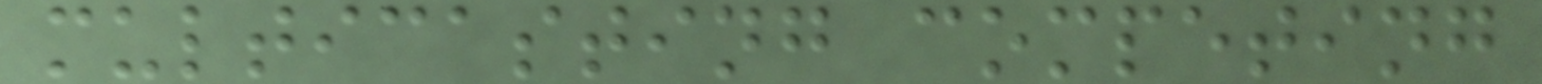multicasting competing
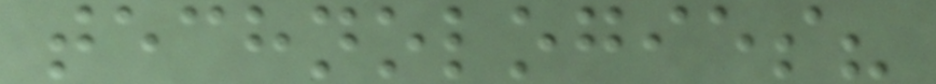technologies?
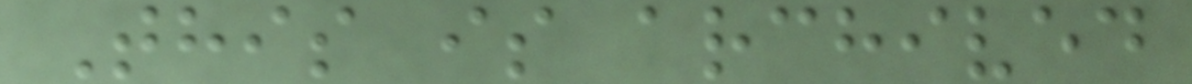This is archived
